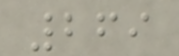269
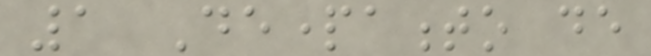1 Departamento de
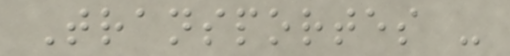Transportes -
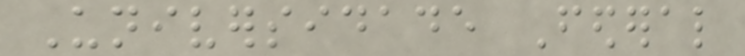Universidade Federal
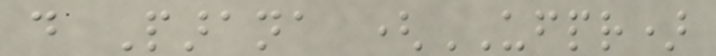do Parana (UFPR)
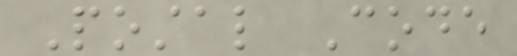Postal Code
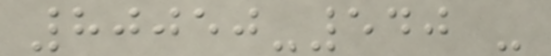80050-540 -
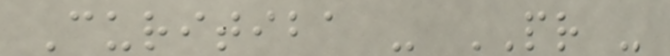Curitiba - PR -
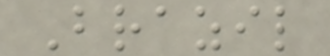Brazil
